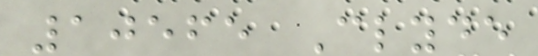10565 Clyde
